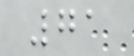71
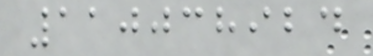110038924
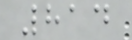814
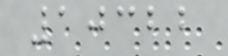10322
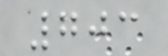703
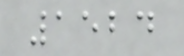1524
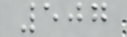507
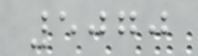5070
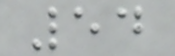54
